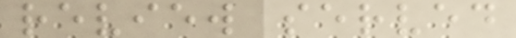review served
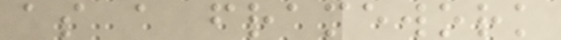as a framework
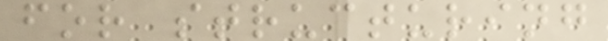for structuring
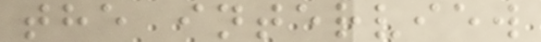the interview
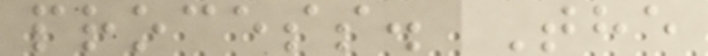process. The
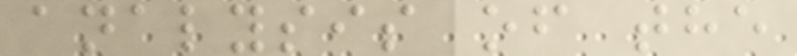analysis of the
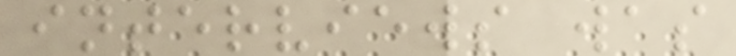interviews was
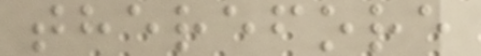therefore
